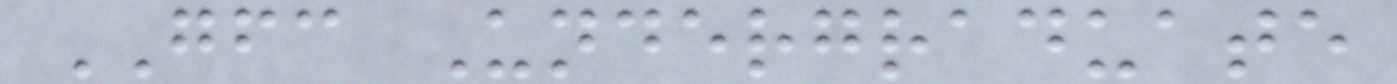GFC Undergraduate
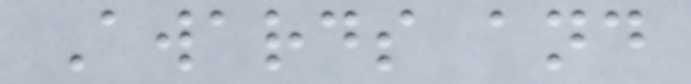Awards and
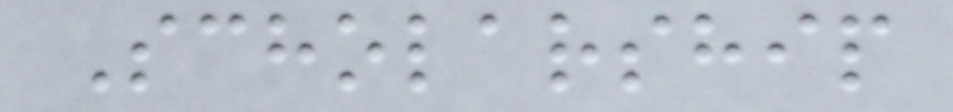Scholarship
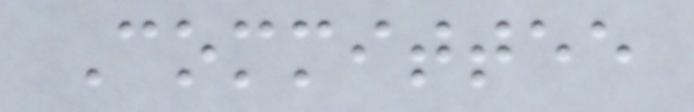Committee
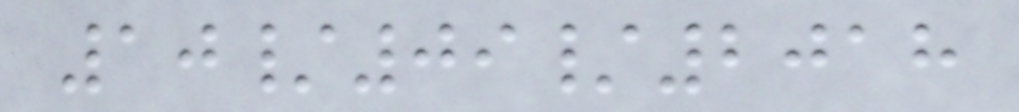10/09/2018
